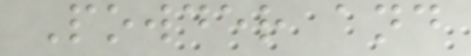Powder and
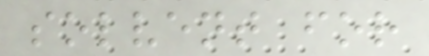solvent for
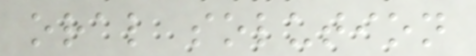oral solution
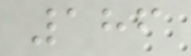186
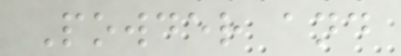Powder and
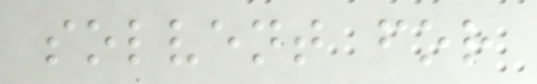solvent for
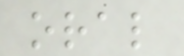oral
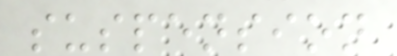suspension
